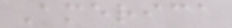America
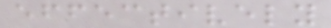effectively
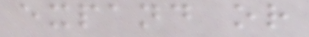expand or
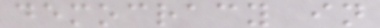democracy in
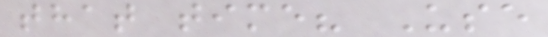that time? Use
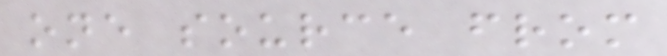one source from
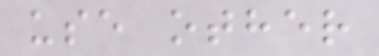use other
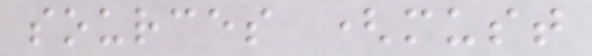sources (must
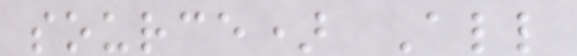source) All
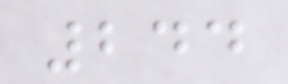244
